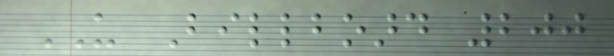US Billboard 200
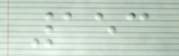153
